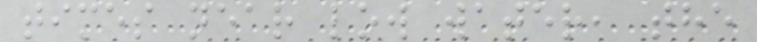times near low water, the
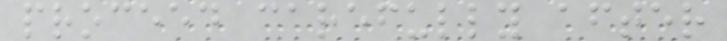proceed carefully after
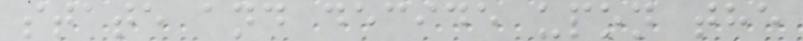state and decide upon the
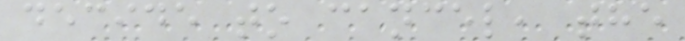decide to cancel, the
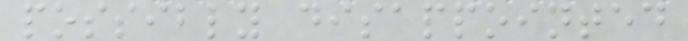possibly disappointed
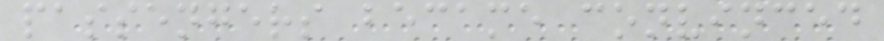passengers became convinced
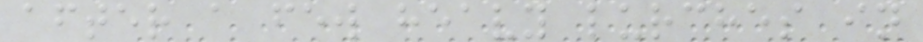after a few heavy lurches in
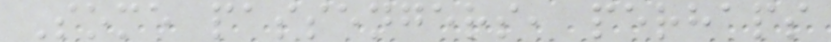Some passengers, perhaps
